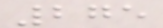275
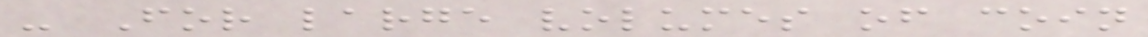- For large volumes of coin
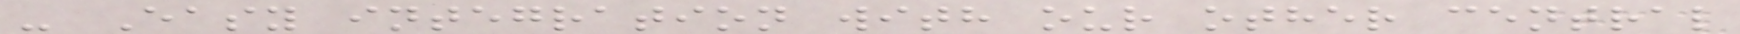- Easy integration with our other central
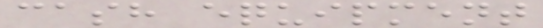cash equipment
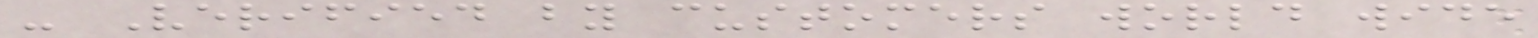- Verified by customers world wide
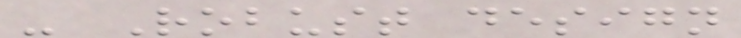- Robust design
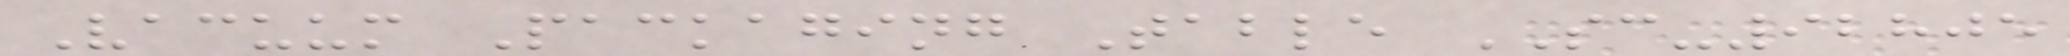Vacuum Packaging Table SC-92805
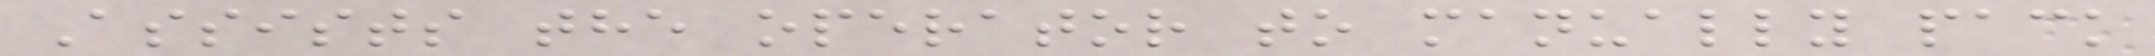Assists the operator to manually pack
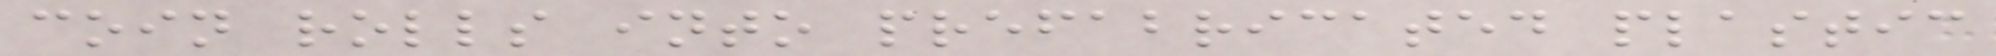coin rolls into prefabricated plastic
